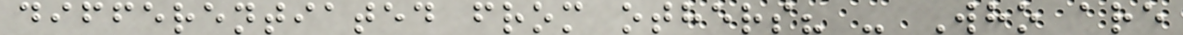differentiated from others? - Who are
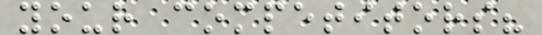your competitors?
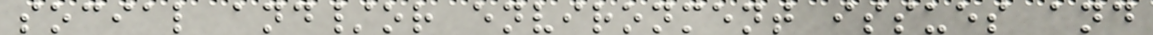social and/or environment issues and
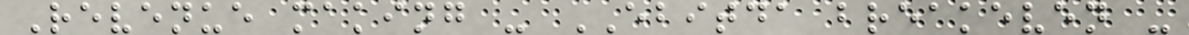Revenue making - EBITDA breakeven -
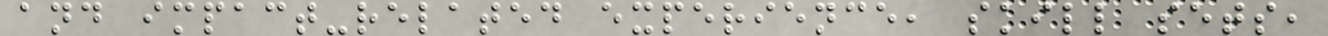and impact-related experience, skill sets,
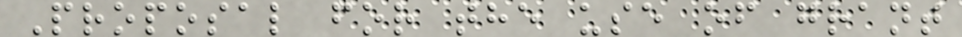Proposal for the use of grant
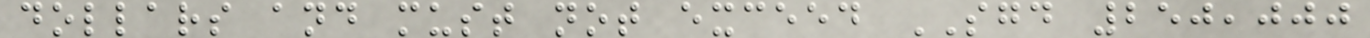dollars and must not exceed SGD 250,000
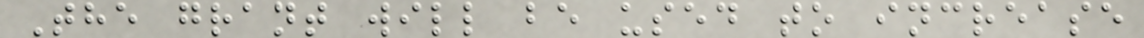The grant will be used to increase
